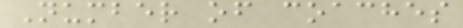Number of coaches
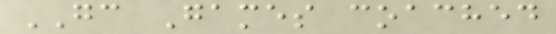GC Games coached
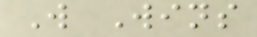W Wins
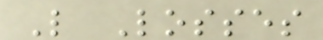L Losses
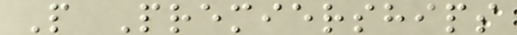P Premierships
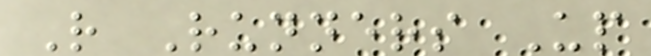R Runners Up
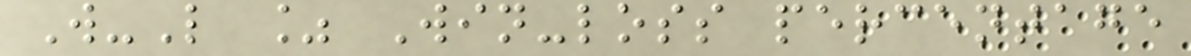W-L % Win-loss percentage
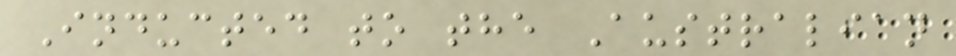Inducted to the Australian
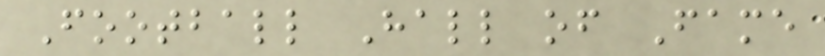Football Hall of Fame
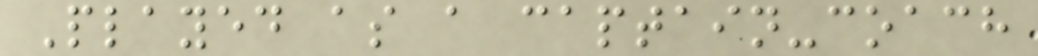Played as a captain-coach
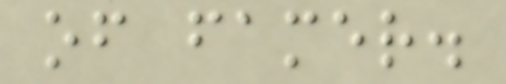of famer.
